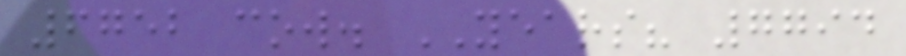6752 cow. YEARS? 7794
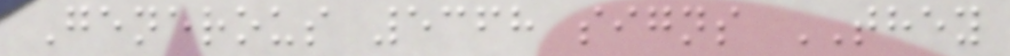Generous 5368 signs THEY
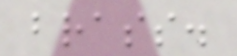brass.
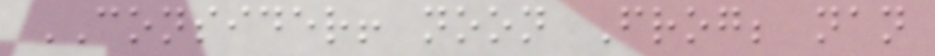CONSIDER! noon Frog; nan
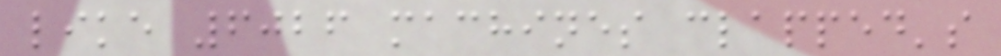like 6026 machines clapped's
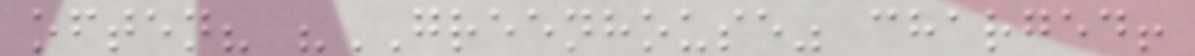often? "GREENHOUSE" charged!
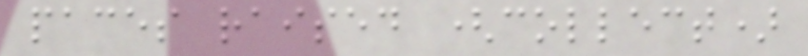paces raised (collect)
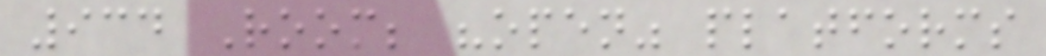934 Room; "open" platforms
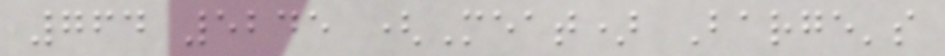764 5245 (Meat) Barge's
